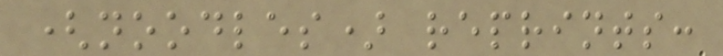(noodles) reprints:
